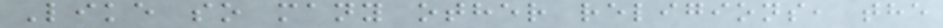Like so many other religions, the
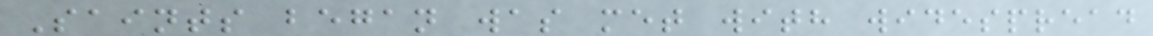Saints began was met with widespread
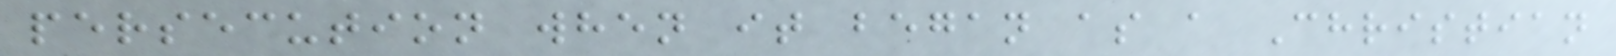persecution when it began as a Christian
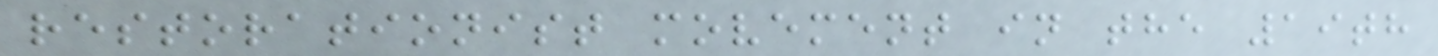restorationist movement in the 19th
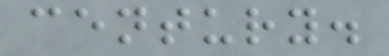century.
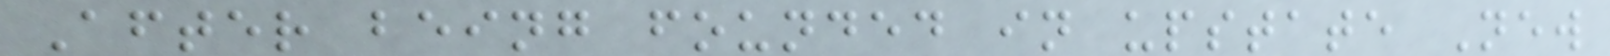After being founded in upstate New
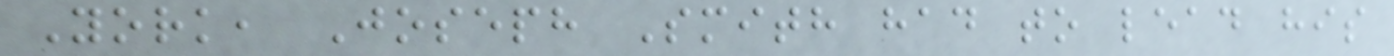York, Joseph Smith had to lead his
